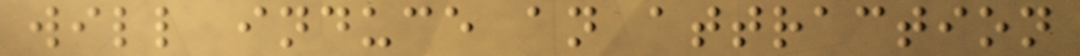will induce an attraction
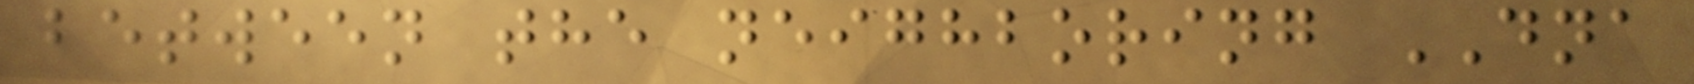between the neighboring DNA
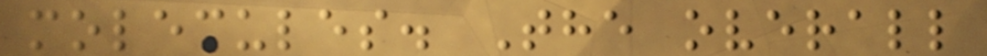molecules. The overall
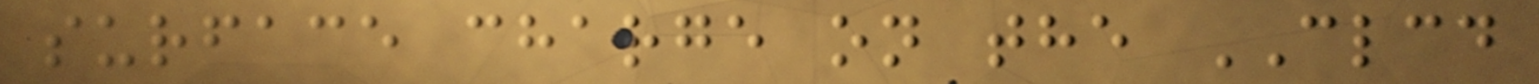surface charge on the CLCD
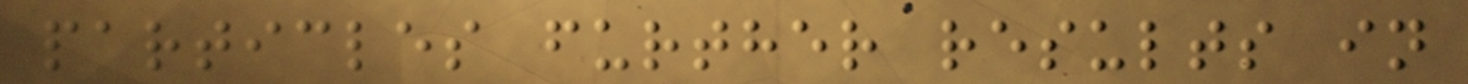particles further results in
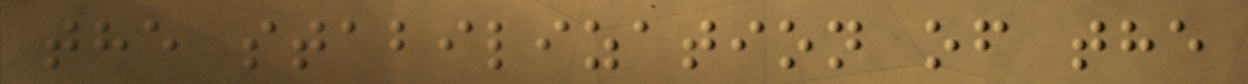the stabilization of the
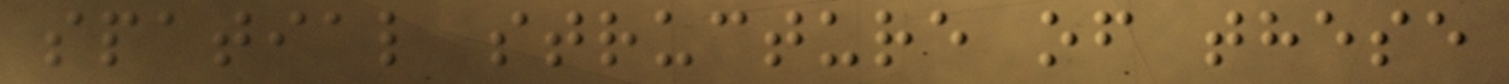spatial structure of these
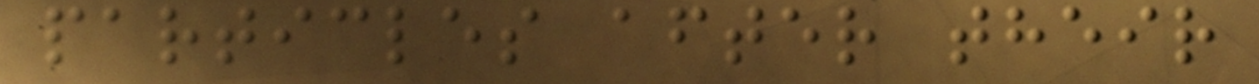particles after their
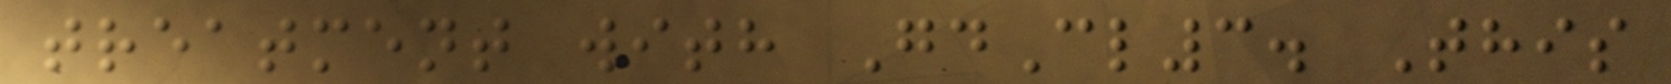treatment with GdCl3. This
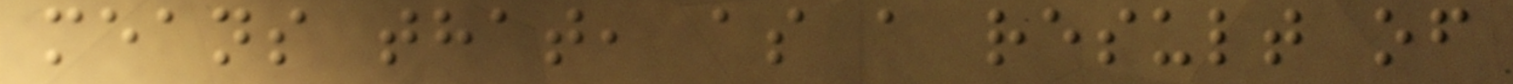means that, as a result of
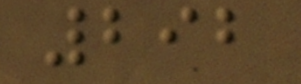292
